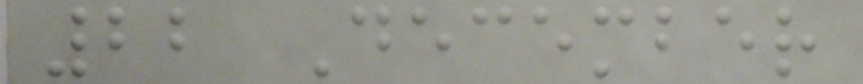22 December
